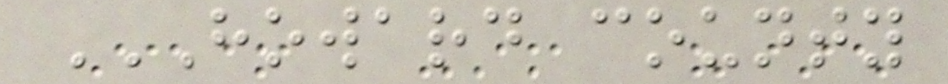HOWARD COUNTY
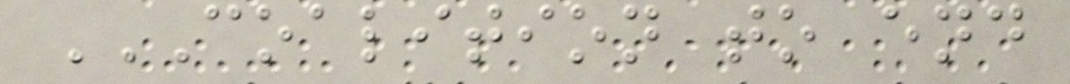COALITION TO END
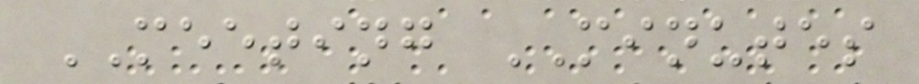MEETING MINUTES
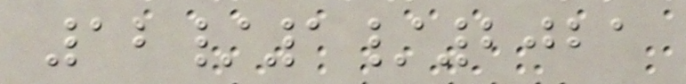12/1/2021
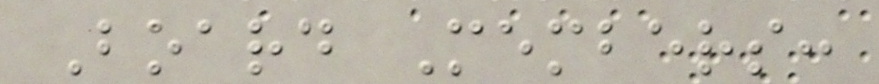Board Members:
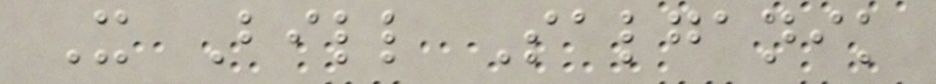X Bill Salganik
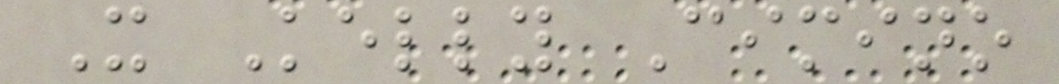X Kelly Cimino
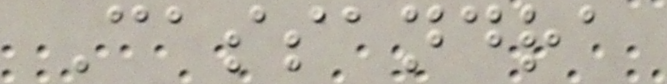Cassandra
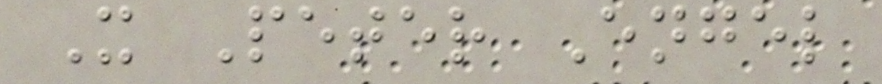X Peter Engel
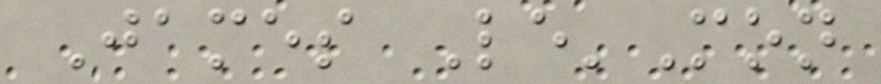James Le'Mon
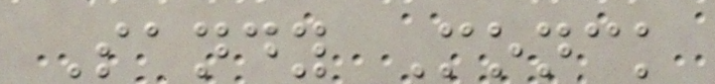Sandy Monck
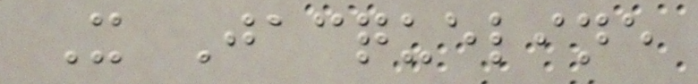X Jacqueline
